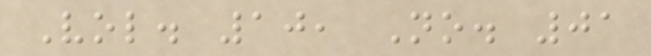Vol. 10, No. 01
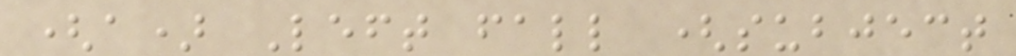(a) Left fall (subject
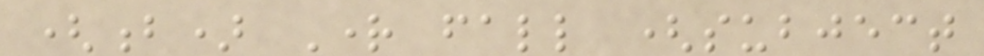(b) Right fall (subject
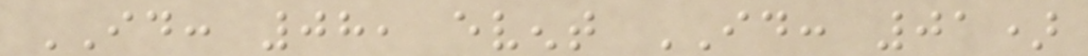ID: 08, event ID: 01)
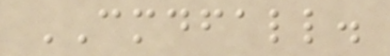CMDFALL.
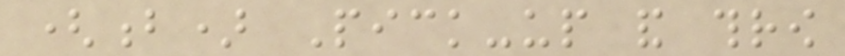(b) Pick-up and throw
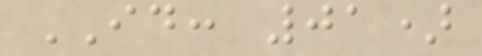ID: 01)
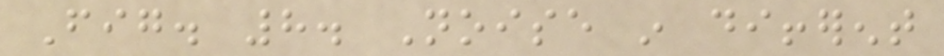Fig. 8. Noise in different
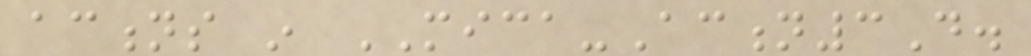actions in MICA-Action3D.
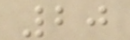20
